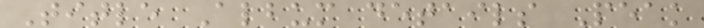Title Album details Peak
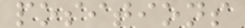positions
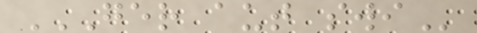GER AUT SWI
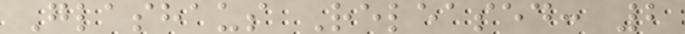Glashaus Released: 2
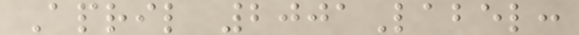April 2001Label:
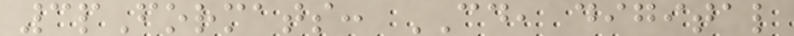3pFormats: CD, digital
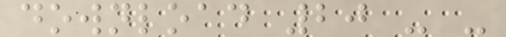download 20 - -
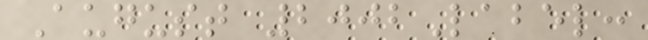August 2002Label:
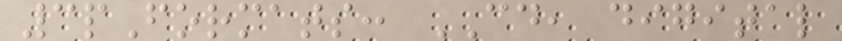3pFormats: CD, digital
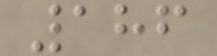186
